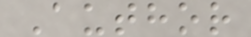Author
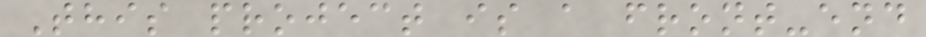This project is a front-end
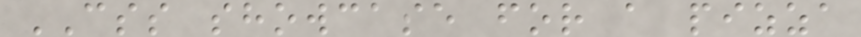CSS showcase for a pizza
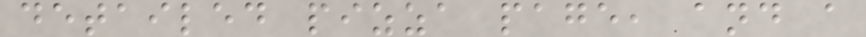detailed pizza page, and a
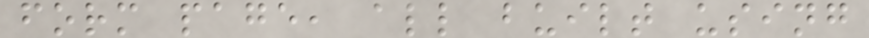form page, all built using
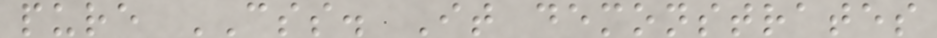pure CSS. It demonstrates
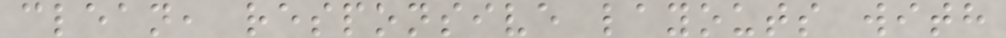clean, responsive layouts with
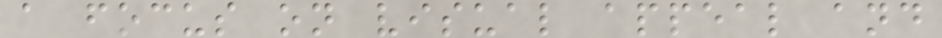a focus on visual appeal and
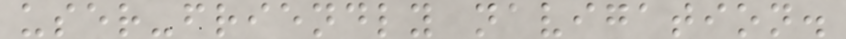user-friendly navigation.
